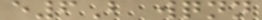e6B wqnn
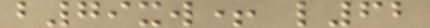b79xw+ l62
